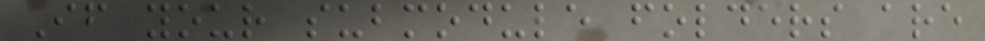If your submodule folders are
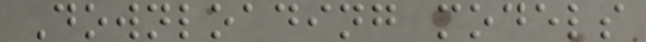Downloading models
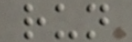run
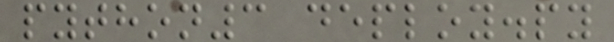python3 deploy.py
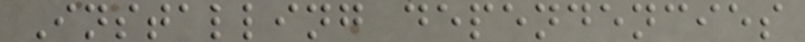Installing dependencies
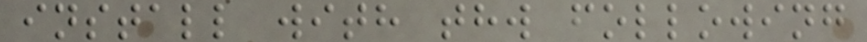install with thw following
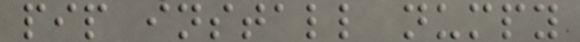pip install numpy
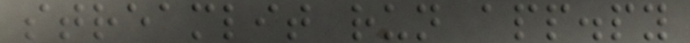streamlit run app.py
